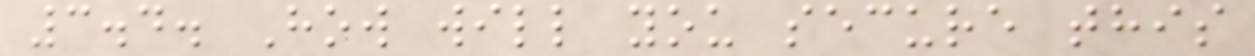3.4. How will you secure this
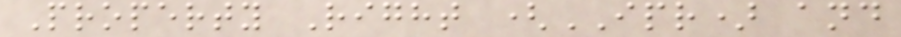Property Right (IPR) and
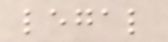legal
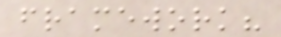framework?
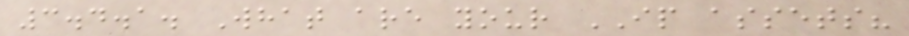3.4.1. What are your IP assets?
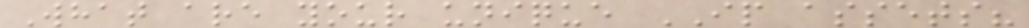What are your unique IP assets?
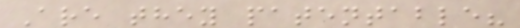Are they patentable?
